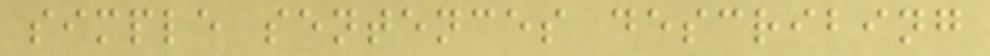simple sentences describing
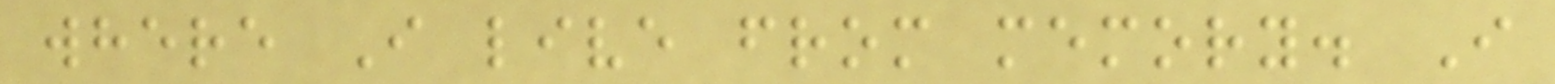where I live from memory. I
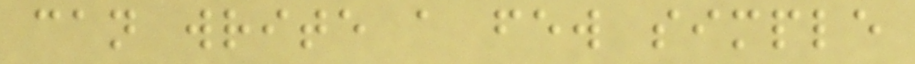can write a few simple
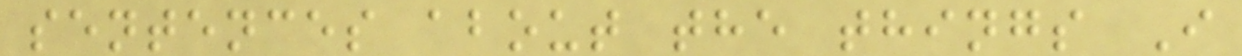sentences about the things I
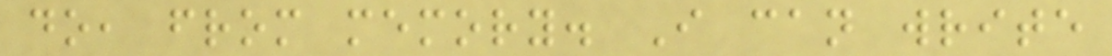do, from memory. I can write
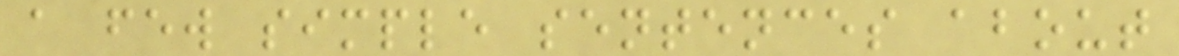a few simple sentences about
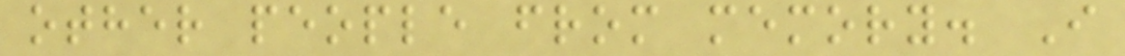other people from memory. I
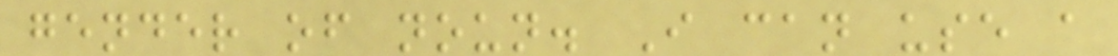gender of noun. I can use a
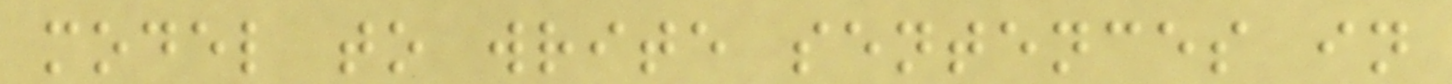model to write sentences in
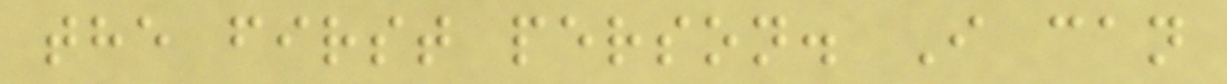the first person. I can
